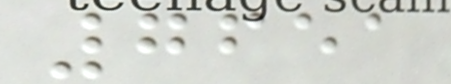7651
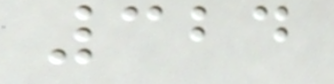324
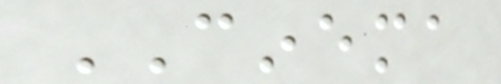CINEMA
